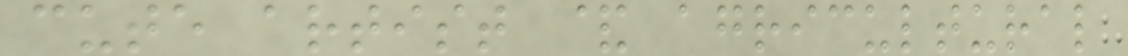cute artist & agricultural
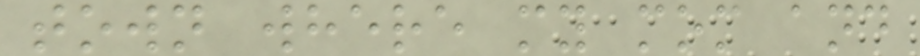town where my mom and
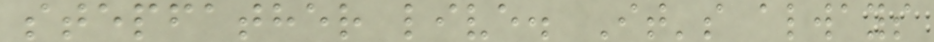stepfather live. It's always
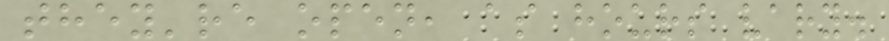they're open, as hours vary.
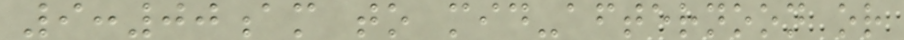9:00am to mid-afternoon or
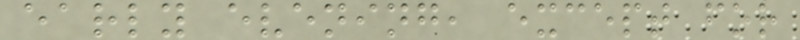early evening, except for
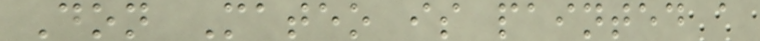Don Mateo is painted a
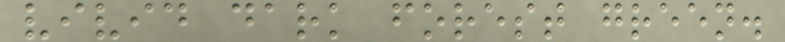vivid dark forest green.
